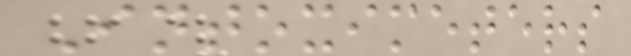Intoximeters
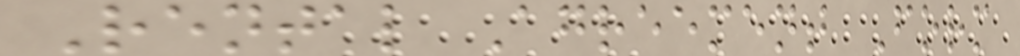Rental Agreement Form
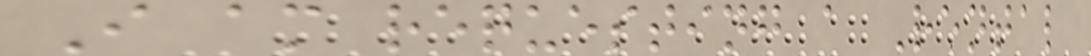I am requesting a Rental
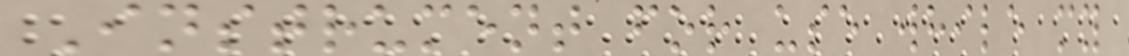Instrument for use while my
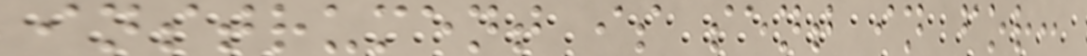instrument is sent in for:
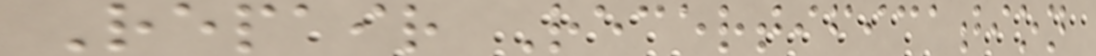Repair Recertification
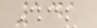141
